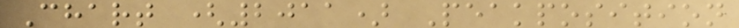Chart (2011) Peakposition
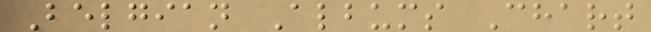Belgian Albums Chart
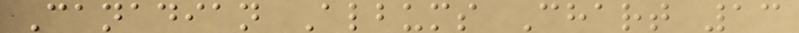Canadian Albums Chart 13
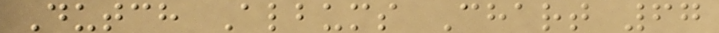Dutch Albums Chart 67
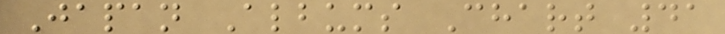Japan Albums Chart 41
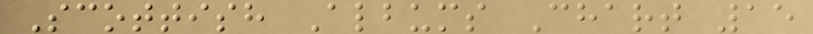Scottish Albums Chart 15
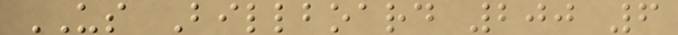US Billboard 200 6
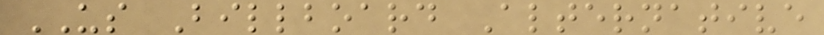US Billboard Alternative
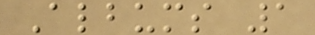Albums 1
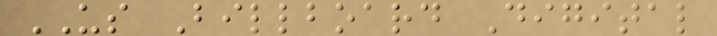US Billboard Digital
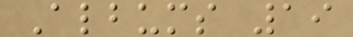Albums 19
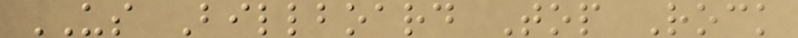US Billboard Top Rock
